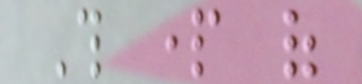This part of
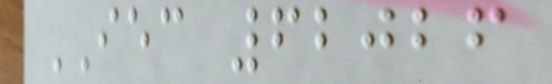IEC 62026
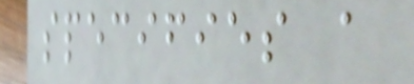specifies a
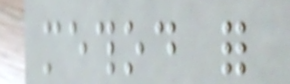method for
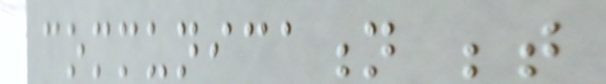communication between
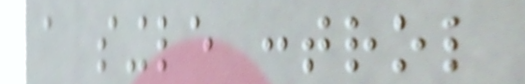a single control
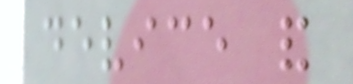device and
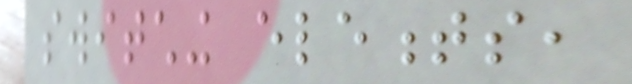switching elements,
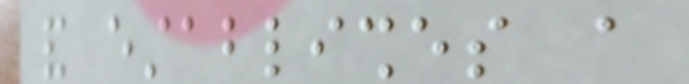and establishes a
